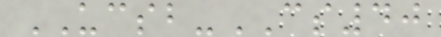UCSB-CS40
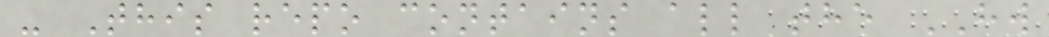- This repo contains all the HW
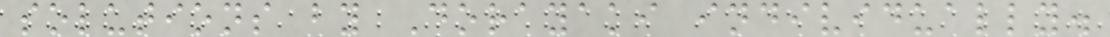solutions by Dorayaki individually.
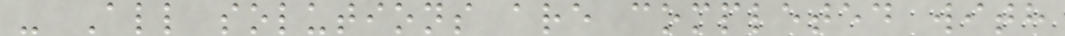- All solutions are completed with
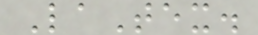LaTex.
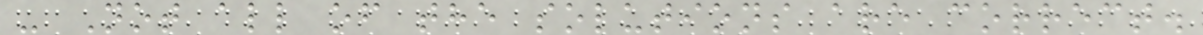- Not all of the solutions are correct.
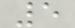5
